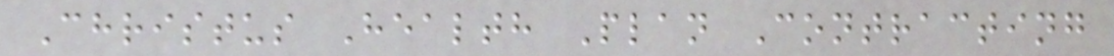Christus Health Plan Contracting
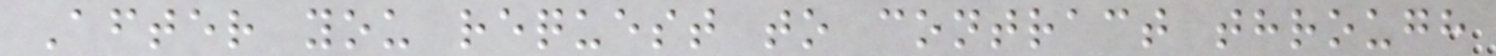After you request to contract through
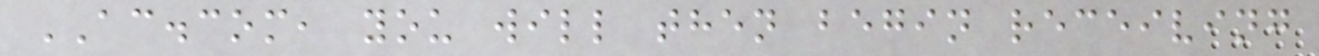AC.com, you will then begin receiving
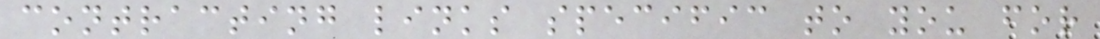contracting links specific to you for
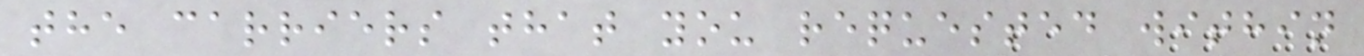the carriers that you requested within
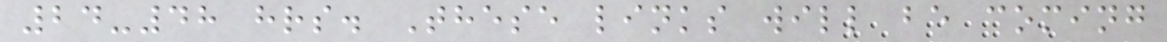24-48 hrs. These links will be coming
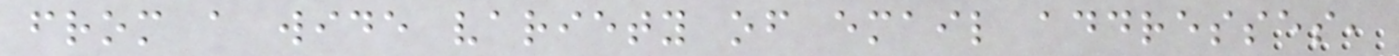from a wide variety of email addresses,
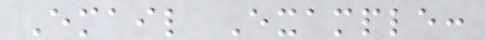Email Example:
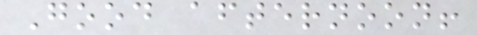Good afternoon!
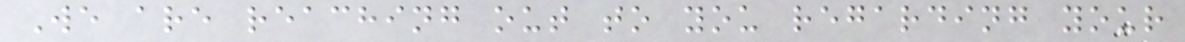We are reaching out to you regarding your
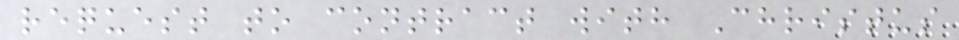request to contract with Christus
